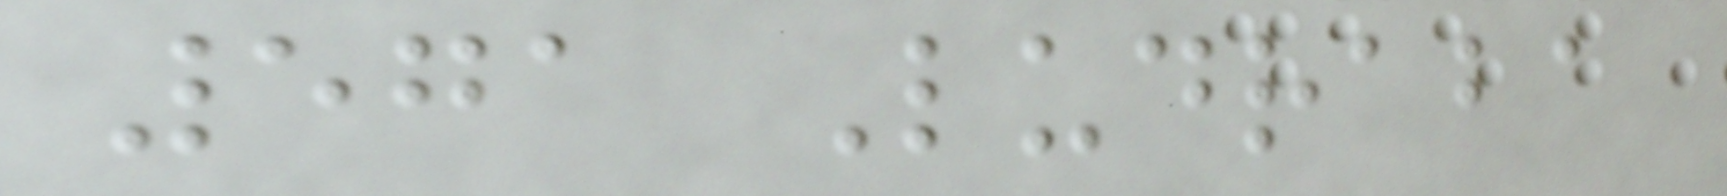571 Ludraba
